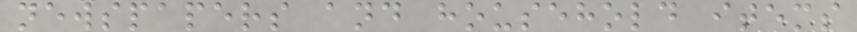newspapers and household items
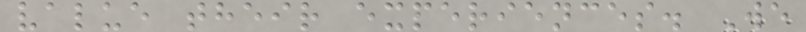value their experiences. We
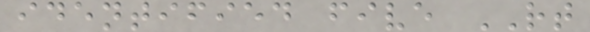identified five RT
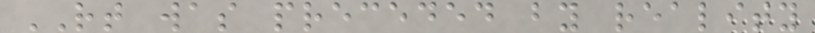RT was preceded by reality
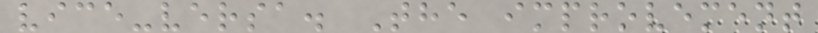vice-versa. The improvement
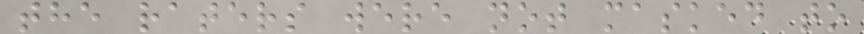the raters were not masked to
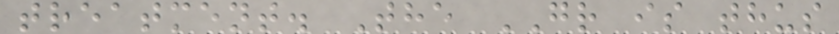treatment. The GR is thus
